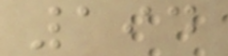194
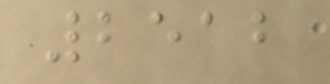2512
